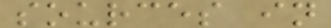sources in
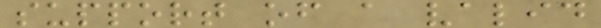support of a valid
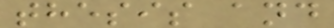thesis and
